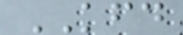KFD
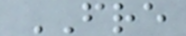FRE
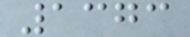1373
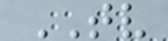TV
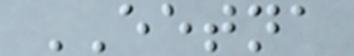EETNA
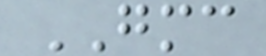GMC
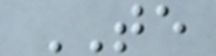TE
